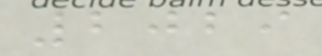2029
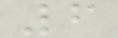6
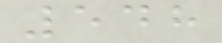548
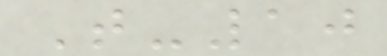T-10
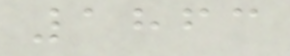1863
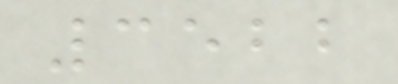3522
